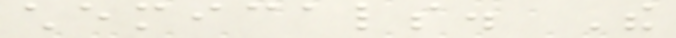chemicals. The
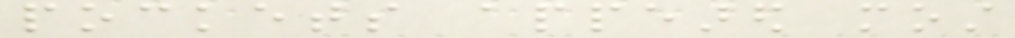pockets appeared most
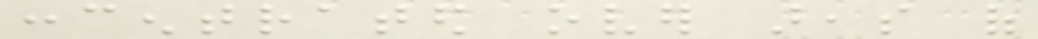concentrated over areas of
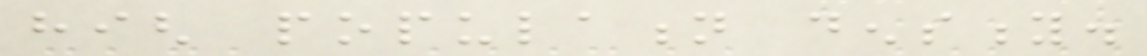high population density.
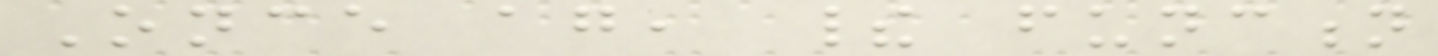Once again, their function
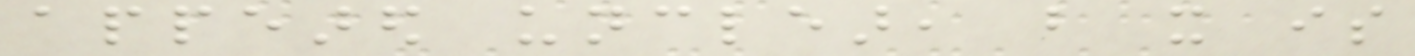appeared unclear, but it is
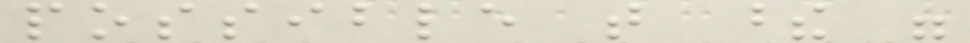possible that these were
